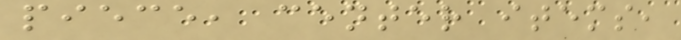piece, center items,
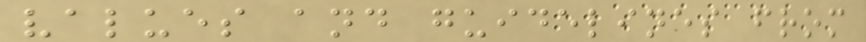values and guidelines from
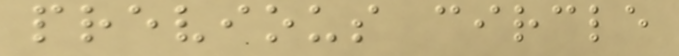previous circle
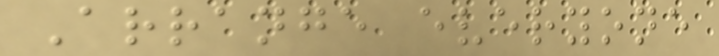Arrange everyone
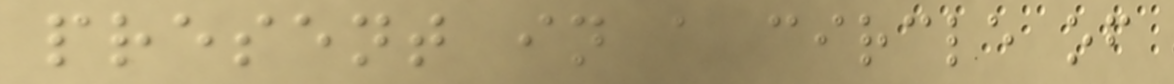present in a circle of
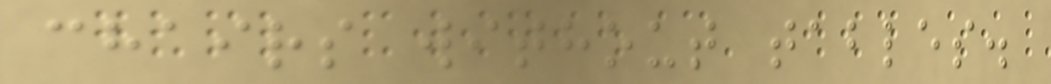chairs without tables.
